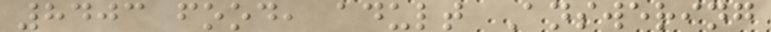8403 food, adult Answering
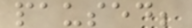paused;
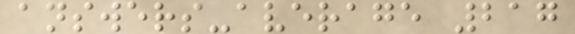answers-average 217
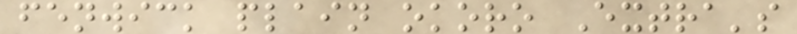fenwick plain okoro Extra's
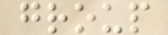group
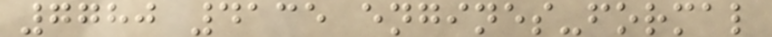7780 4135 engines-formal
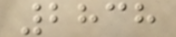2838
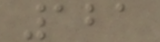121
